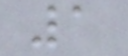1
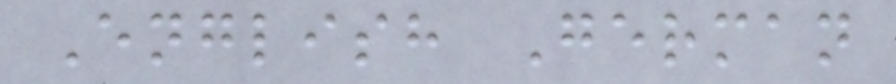English German
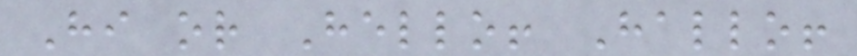Hi or Hello! Hallo!
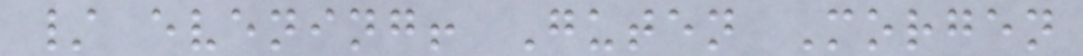/ evening! Guten Morgen
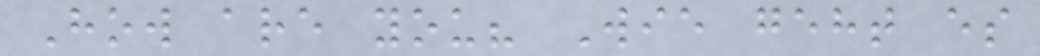How are you? Wie geht es
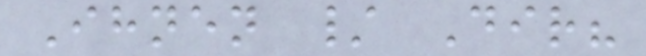Ihnen / Dir?
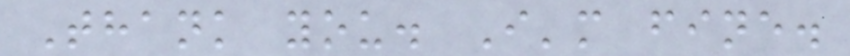Thank you. I'm fine.
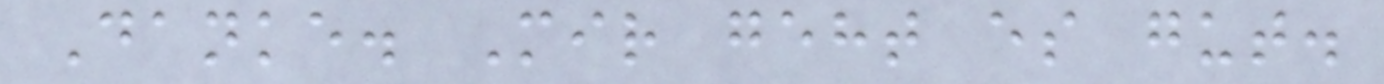Danke. Mir geht es gut.
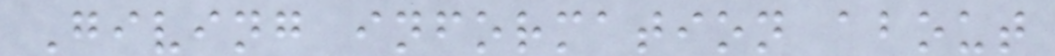Giving information about
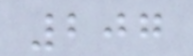207
